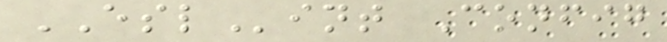ESLint Config
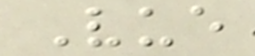Vue
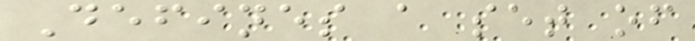Defines a set of
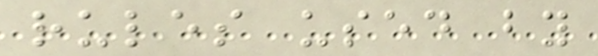rules used by
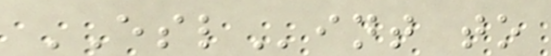ESLint to
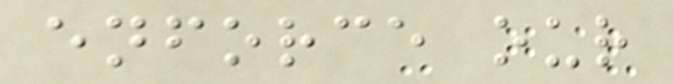enforce our
